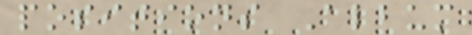positions Album
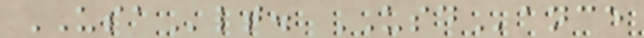USAlt. USDance
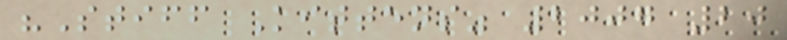"Stiff Kittens" 2007 20
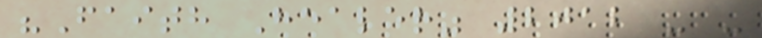"Faith Healer" 2012 - -
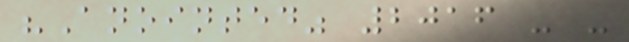"Anointed" 2016 - -
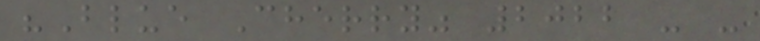"Blue Cherry" 2022 - -
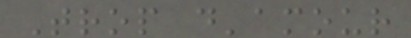Trop d'amour
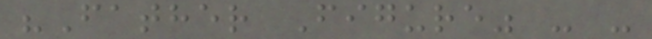"Father Figure" - -
